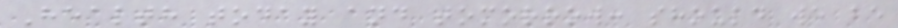Health today and tomorrow: should we be
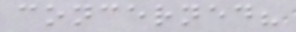concerned?
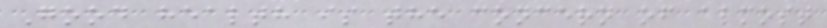Good health is the concern of almost
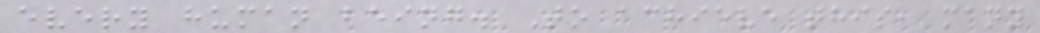every human being. To achieve this, many
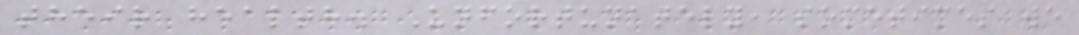their health. Unfortunately, sometimes we
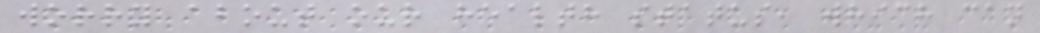worry about our health status, which can
